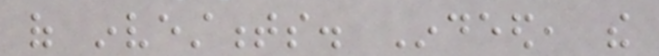of investments. Indeed, the
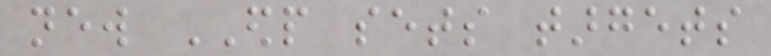new EDP sets targets
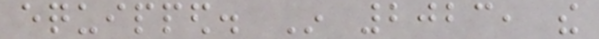equipped. In 2023, the
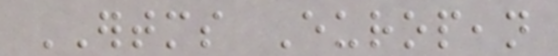ERTMS European
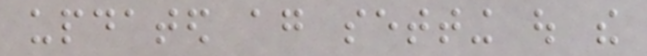updated again setting out the
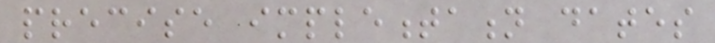precise implementation dates
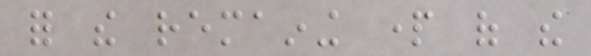for the remaining part of the
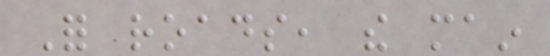For roads, the main
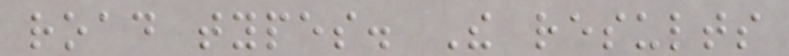road types. The results
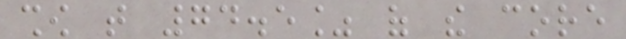show that 74.5% of the core
